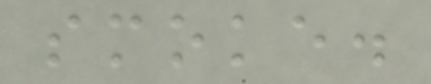smoke.
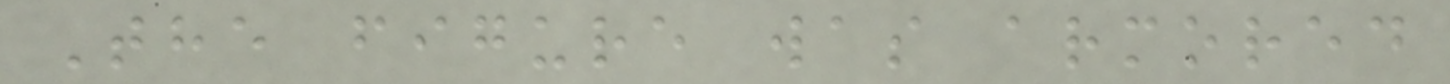The figure was armored
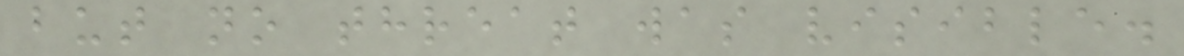but no threat was visible.
